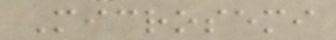Microsemi
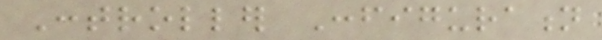Controller Configuration
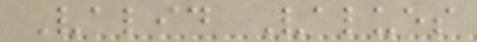Valid Values
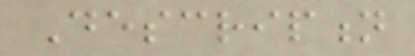Description
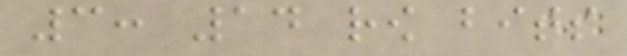3: 14 row bits
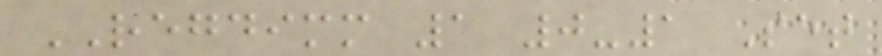REGDIMM 1 0-1 Set
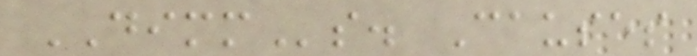DIMMs. Causes
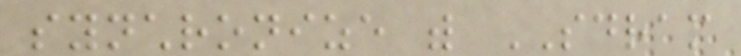synchronize with SDRAM
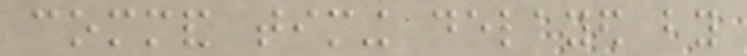command timing delayed by
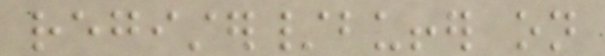register/buffer on
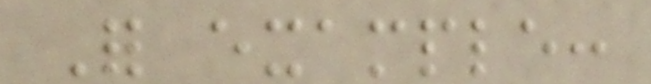For example:
